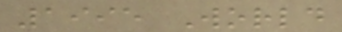1995 World
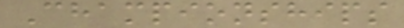Championships
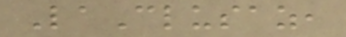LaClusaz,
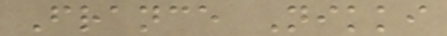France Nikki
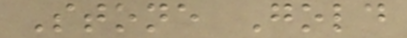Stone Gold
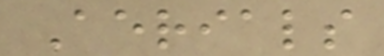Aerials
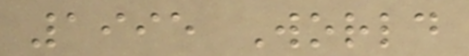1995 World
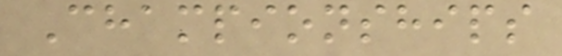Championships
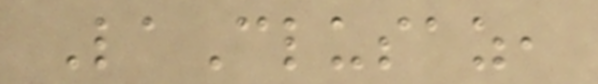LaClusaz,
